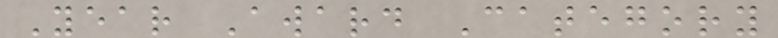Year Award Category
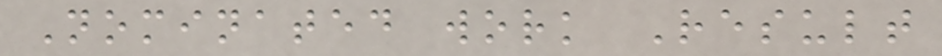Nominated work Result
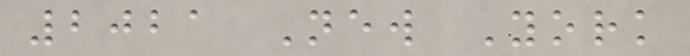2021 New York
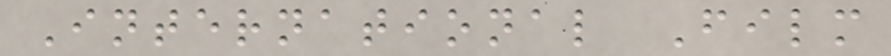International Film
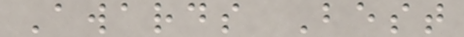Awards Best
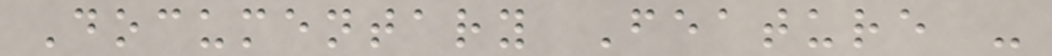Documentary Feature -
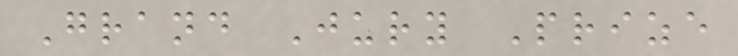Grand Jury Prize
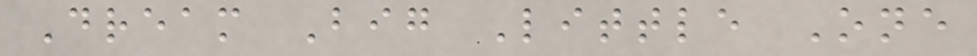Dream Big Little One
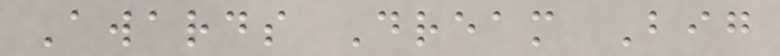Awards Dream Big
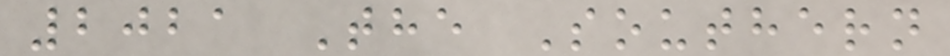2021 The Southern
